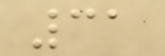31
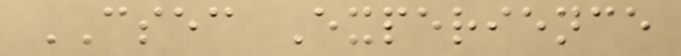CSEC Experience
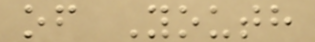of Youth
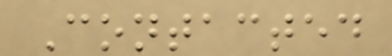Contacted
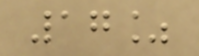17%
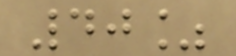40%
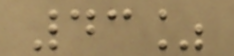43%
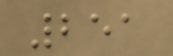251
